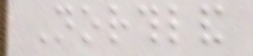Northland
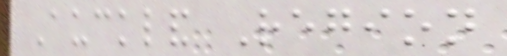Auckland Region
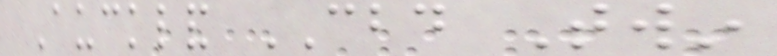Auckland CBD Twin
